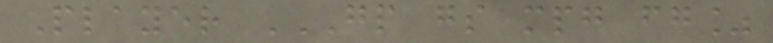Player GP GS MPG FG%
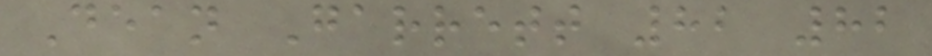Dean Garrett 82 82
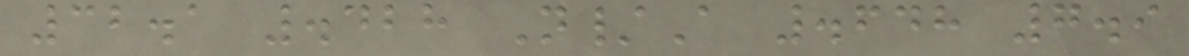32.1 .428 N/A .648 7.9
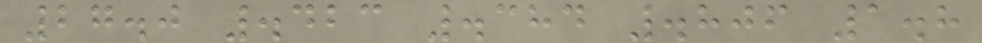27.0 .423 .384 .806 1.8
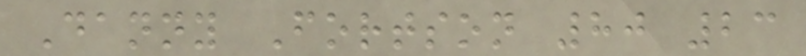Danny Fortson 80 23
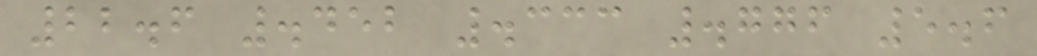22.6 .452 .333 .776 5.6
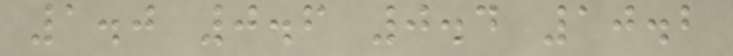1.0 0.6 0.4 10.2
